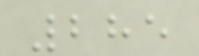285
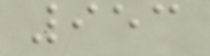953
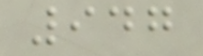947
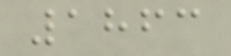1863
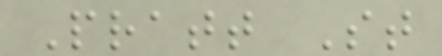Pratt St
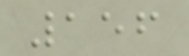156
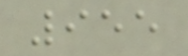955
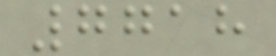7718
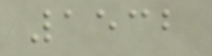1532
